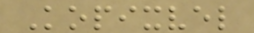Kopixvel
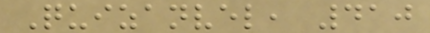Quizanvel, 410
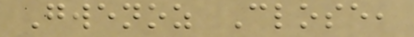Gwenoz Close,
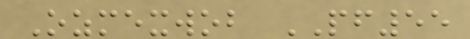Ozmexwob PF55
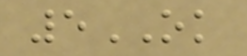5OK
